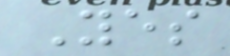Yes
